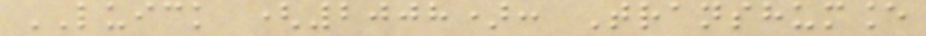LUICK (2008): Transhumance
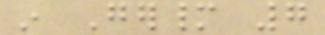in Germany 7
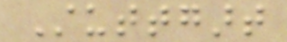Stuttgart
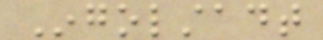Ingolstadt
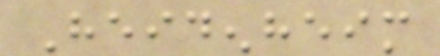Heidenheim
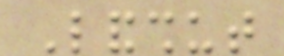Landshut
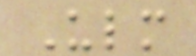Ulm
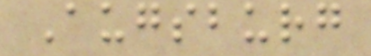Augsburg
